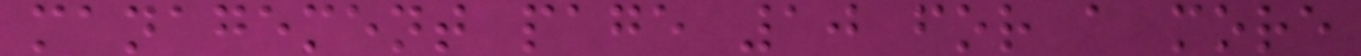management page 10 for a more
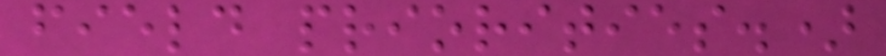field priorities.)
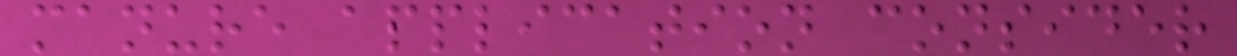manure application consider
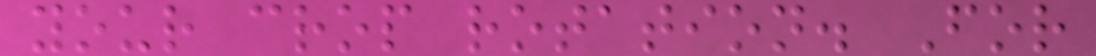your crop rotation. For
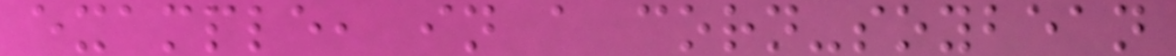example, in a corn-soybean
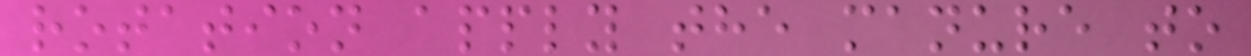rotation apply the manure to
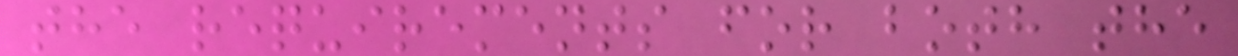the requirements for both the
